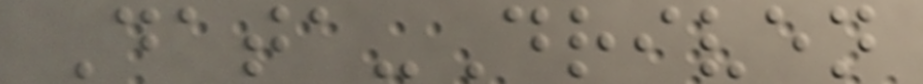Data-Driven
